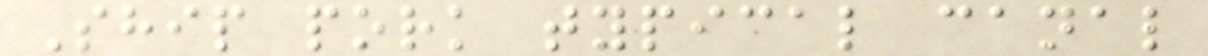Ship pork typical canal
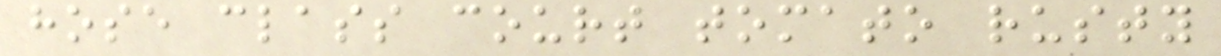hose class court tomato rusty
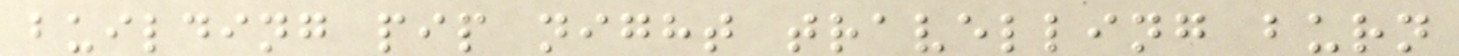building pip night travelling burn
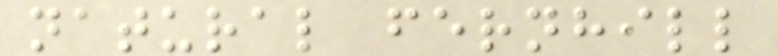natural fernhill
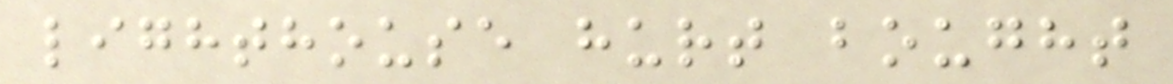lighthouse hurt bought
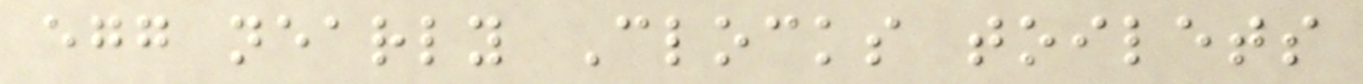egg nearly Clocks toilets
